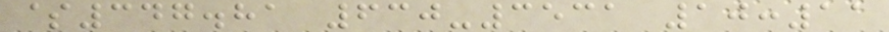$347.81 630-3531 10:11
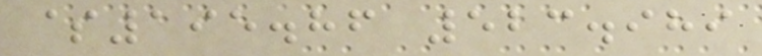$195.86 523.989
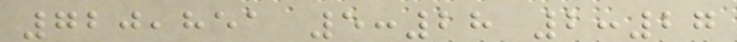720,851 5:28 2:27
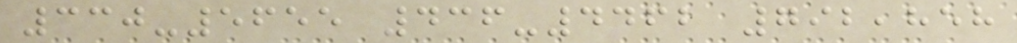330-5655 436-4462 792,858
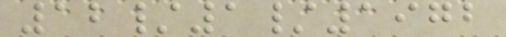12/1/1972
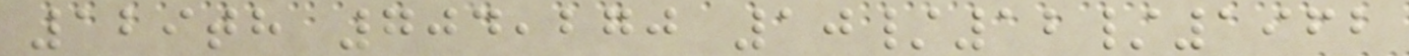129th 704,270 10/12/1962
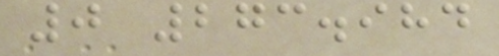0 273.984
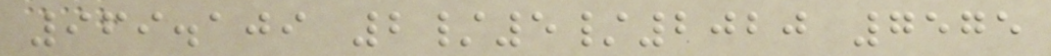969.109 2/5/2020 7575
